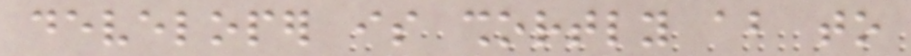developer is shortly about to
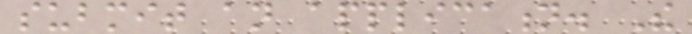submit an application. The
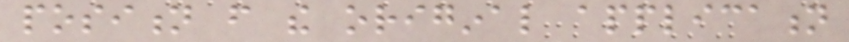position from the original application
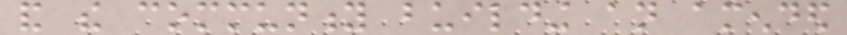and the community building an amended
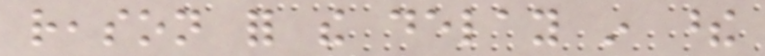reason for the delay in these
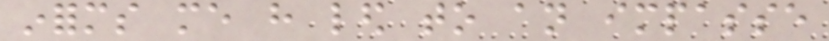informs me have led to an impasse
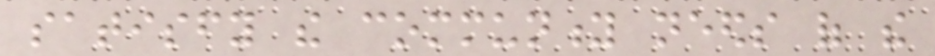satisfy the community needs of the
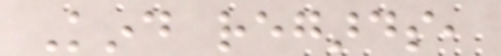Kind regards,
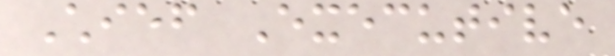Chief Executive
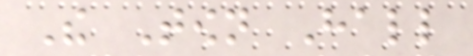The Town Hall
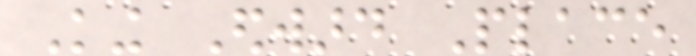King Edward Place
